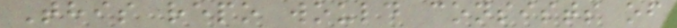This repo would consists of
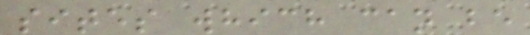sites which can be
